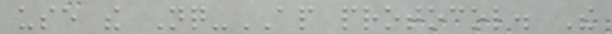use the Nq-AP protocol. The
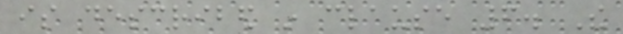is described in clause 6. The
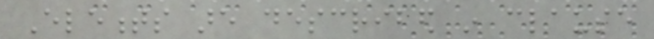Elements are described in clause
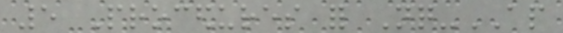5 Procedures for Nq-AP
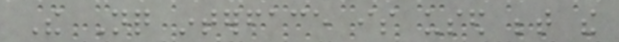The Nq interface is used between the
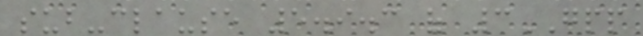sub-clause 5.9.3 of 3GPP
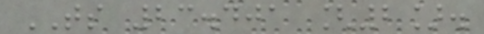TS 23.401 [2].
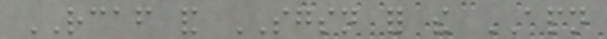RCAF and SGSN for the APN
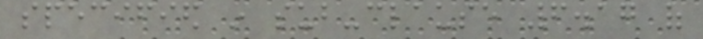specified in sub-clause 6.17 of
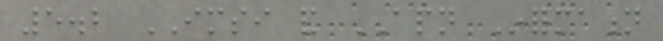5.2 IMSI and APN Information
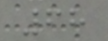68
